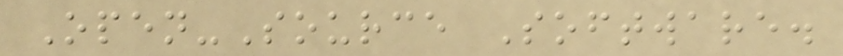Open-Source Software.
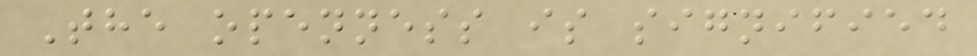The openness is signified
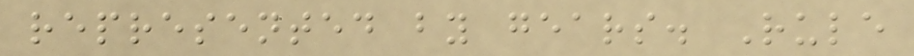represented by gears. Rule
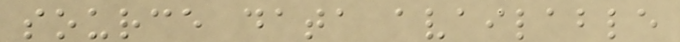source data available
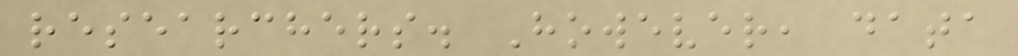researchers. However, data
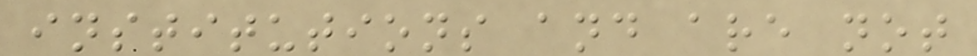institutions and are not
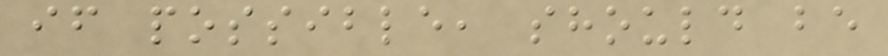if possible, should be
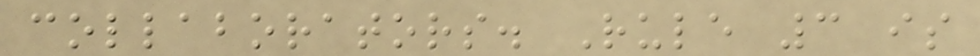collaborators. Rule 3 is
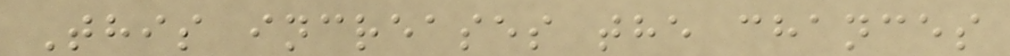This increases the chances
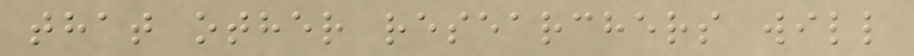that other researchers will
